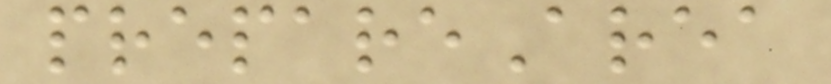prepareArea
